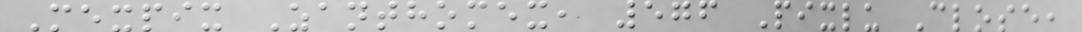Mexpix Zanthomex, 576 Pixlu Close,
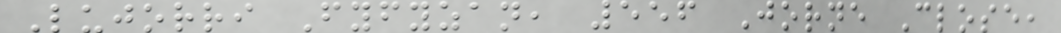Lujorri Fyfyzan, 556 Jorne Close,
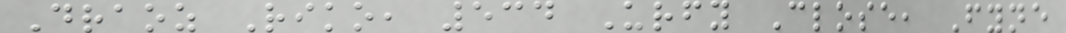Draoz Riko, 534 Urfy Close, Fyne
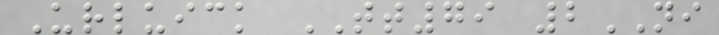Urluick TT79 2NI
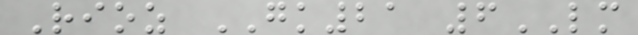Rioz GK21 6LM
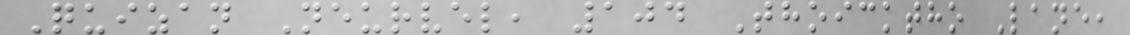Quizan Neurvel, 104 Thoicktho Lane,
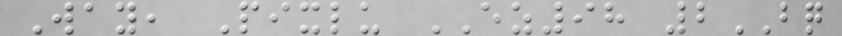Way, Pixlu EZ98 2BQ
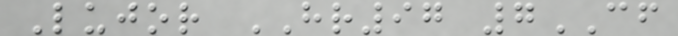Lujor HR97 7CF
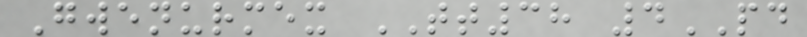Gwenurmex TT38 4PD
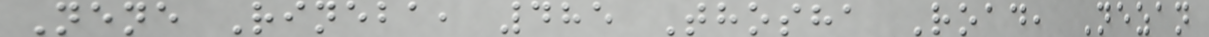Nene Rineba, 485 Thosha Road, Nezan
